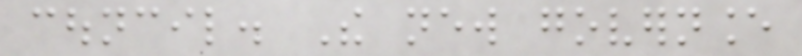council. The new governance
